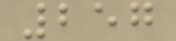257
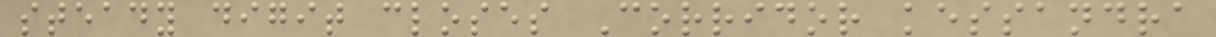steady digit closes Corridor kessandra
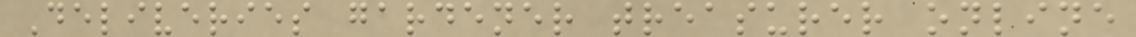Deliveries gardener treasurer online
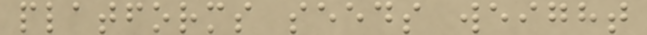platforms seeds weight
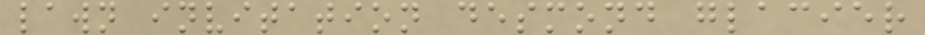lawn invitation desmond glacier
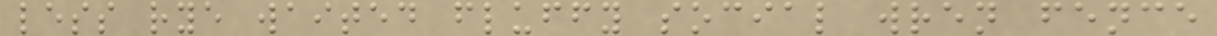less rye waited fluffy social wren fence
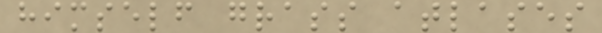himself grass atlases
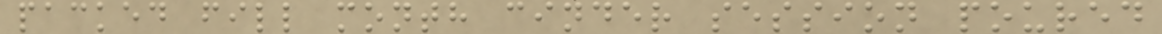packed fill month cinder session poured
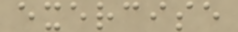exercise
